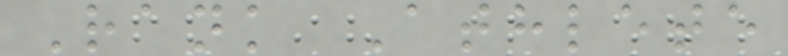Rank Athlete
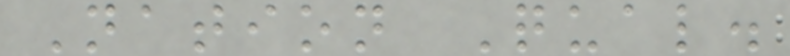Nation Qual.
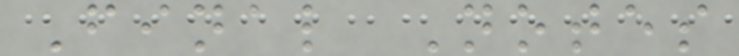Final Notes
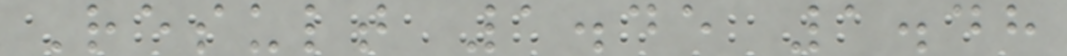Result 1.45 1.48
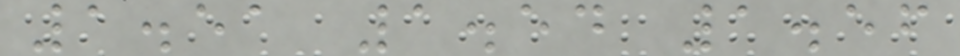1.51 1.54 1.56
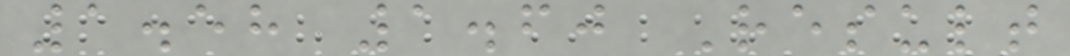1.58 1.60 Result
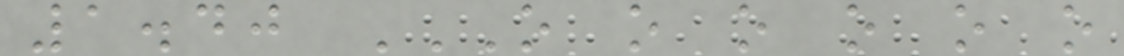1.40 O O O O O O
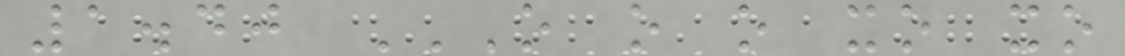1.40 O O O XO XO
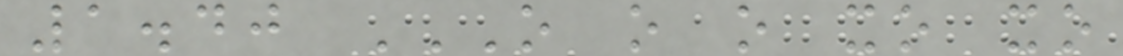1.40 O O O XO XO
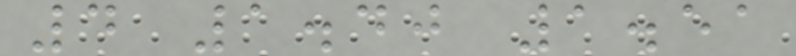4 1.40 1.51
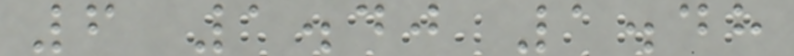6 1.40 1.48
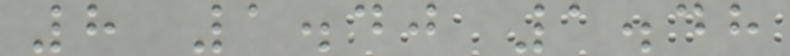8 1.40 1.48
